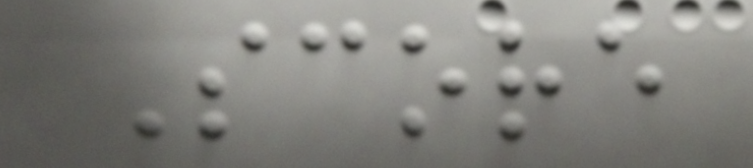Score
